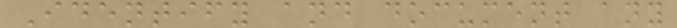Identify and document any
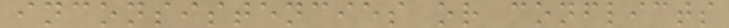inconsistencies or conflicts
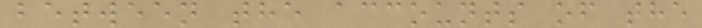between the accounts of the
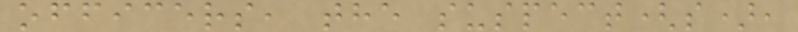officers, the suspect(s),
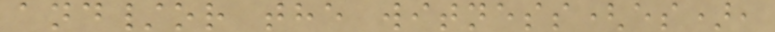and/or the witness(es),
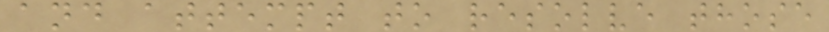and attempt to resolve those
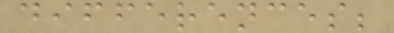differences;
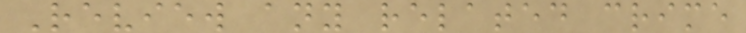Review any related crime
